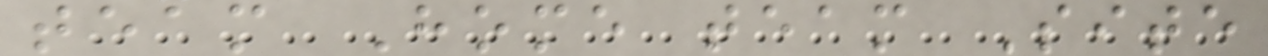team Home team Site
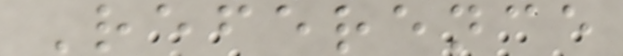Reference
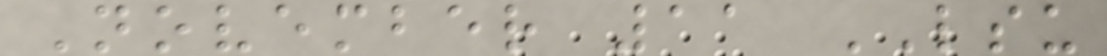November 11 LSU
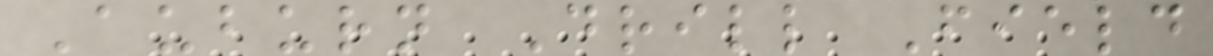Auburn Drill Field
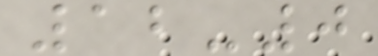12-0
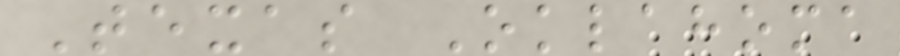Texas Oklahoma
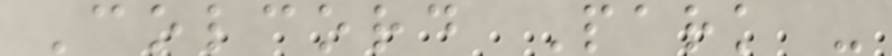Colcord Park -
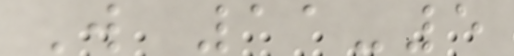W 11-5
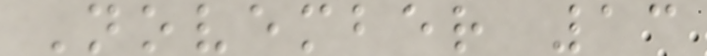November 13
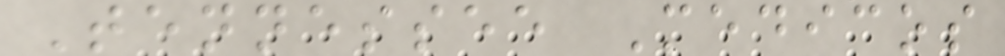Tennessee Medicos
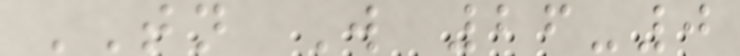TN W 26-0
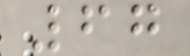67
